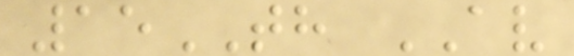15TH AV
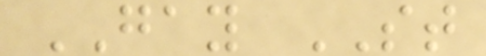GAY ST
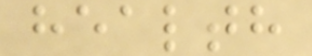health
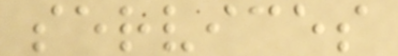services
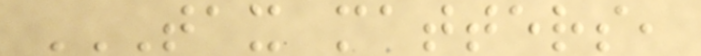TAX MATTERS,
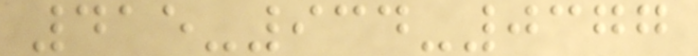415-934-0377
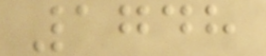1748
